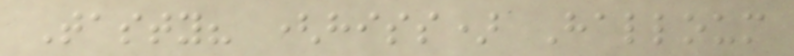Tasty? (hiss) Halloum
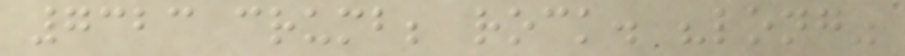7323 crumb; rock. "long"
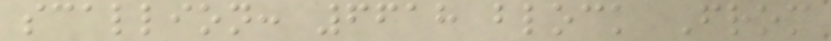scallion: 6618 block From
